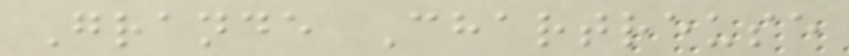Grande Chartreuse
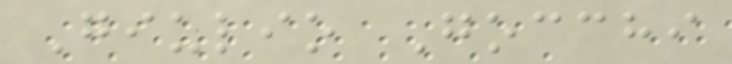Giulio Gocchi
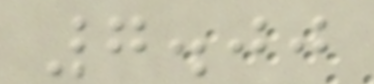7.00
